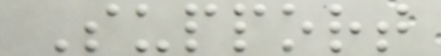Support
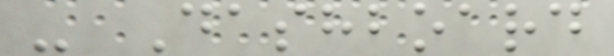- Dashboard
